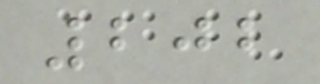202
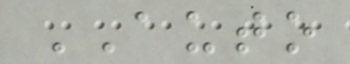AUTO
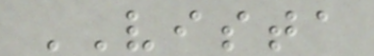VISTA
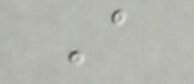A
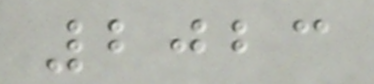2023
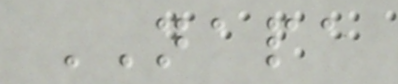NAPA
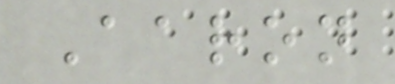Aaron
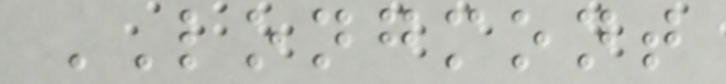LONGMONT
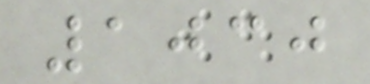1030
